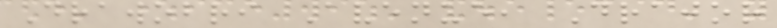Drawobri Avenue, Drajor
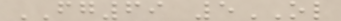FG69 5OL
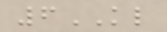6KL
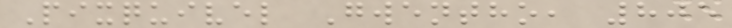Pixquivel Gwentho, 805
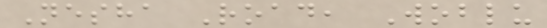Nesha Road, Woblu
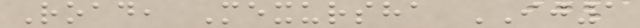Road, Mexursha IJ1
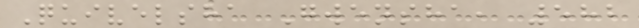Quivelsha Gwensha, 582
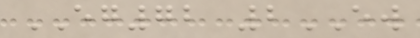EG72 2EW
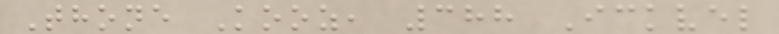Thone Kooz, 388 Ickvel
